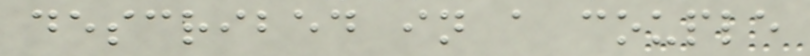described in a couple
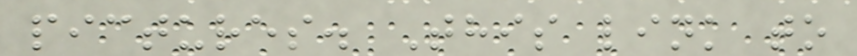pictures. This link to
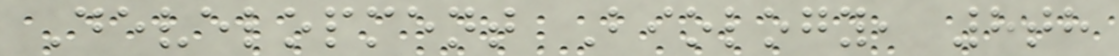Development Biology, 8th
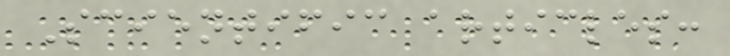Scientific articles:
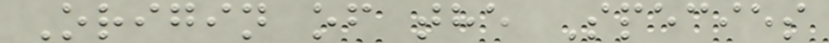Origin of the Species
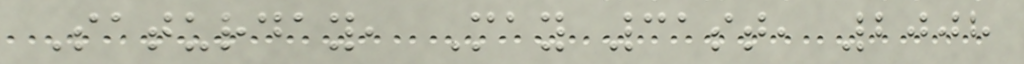Saturday, May 31st, 2008
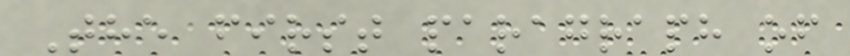The first paragraph of
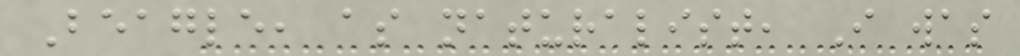Beagle, as naturalist, I was
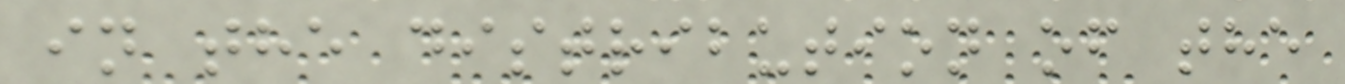in the distribution of the
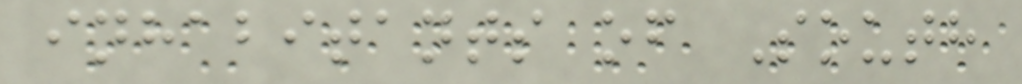inhabitants of South
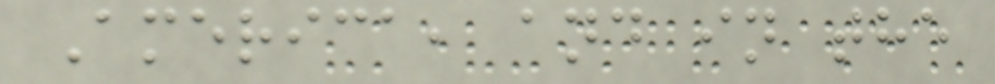America, and in the
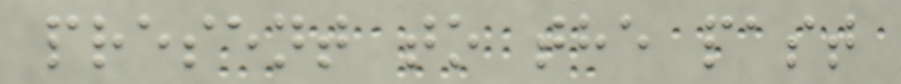present to the past
